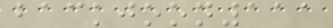backjoon111
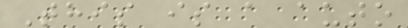This is a auto
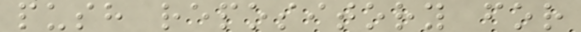push repository for
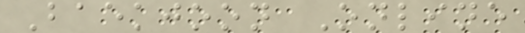Baekjoon Online
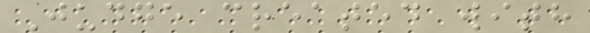Judge created with
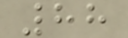88
